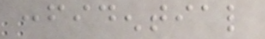confidential
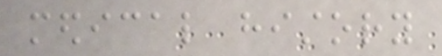medical history
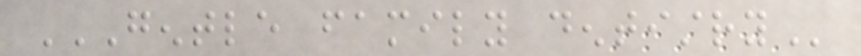GENTLE FAMILY DENTISTRY
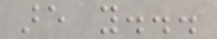are you...
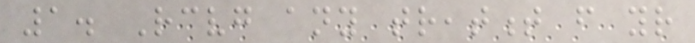1. Receiving any treatment from your
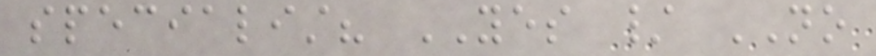specialist? YES / NO
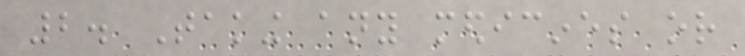2. Taking any medicines or
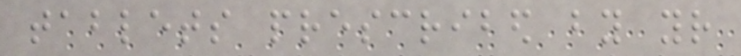tablets prescribed by your
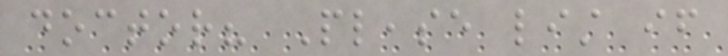doctor? Please list if
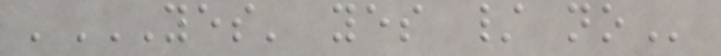'YES' YES / NO
